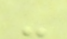-
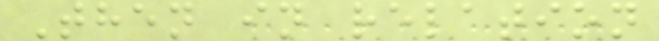Then in relation
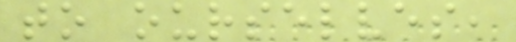to ourselves,
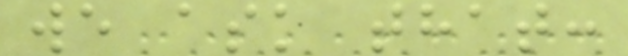we ask that:
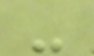-
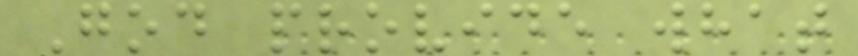God provide what
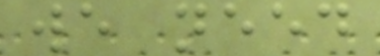we need
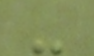-
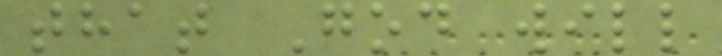that God will
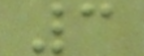3
